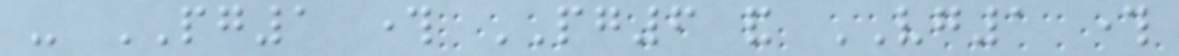- PG1 through PG6 and VG1 through
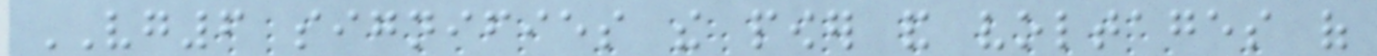VG6 signifies the power and voltages of
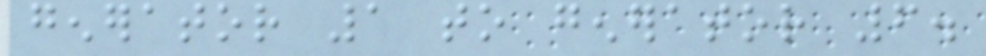generator 1 to generator 6.
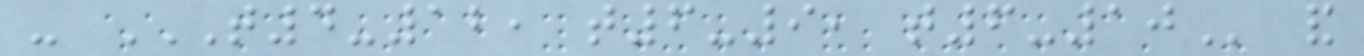- T4-12, T6-9, T6-10 and
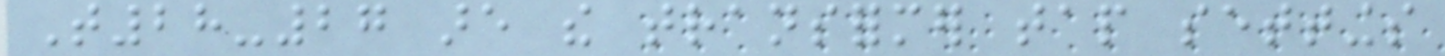T28-27 are the transformer tap settings
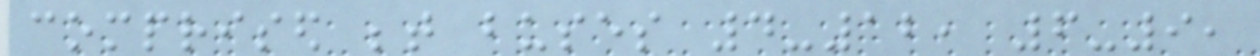comprised between buses 4-12, 6-9,
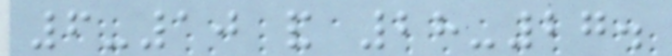6-10 and 28-27.
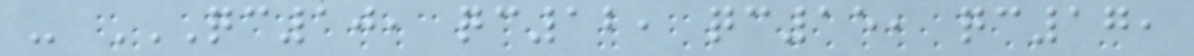- QC10, QC12, QC15, QC17,
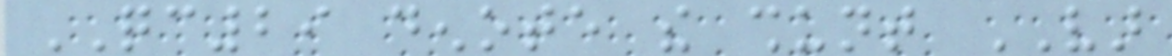QC29 denote the shunt VAR
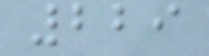229
